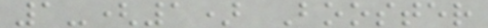1-(1) Booster
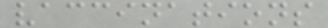vaccinations
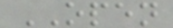OPEN
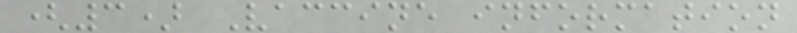(3) Vaccine information
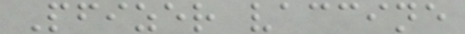Pfizer vaccine
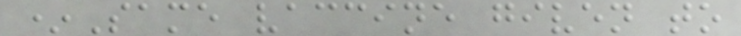*Same vaccine given to
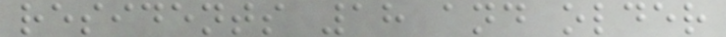residents 18 and older
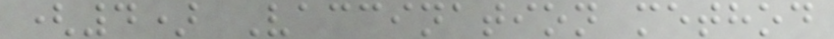(4) Vaccination method
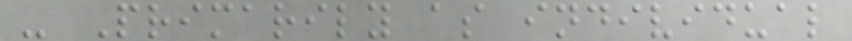- Primarily as individual
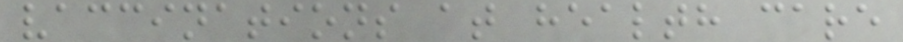vaccinations at health care
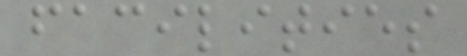facilities
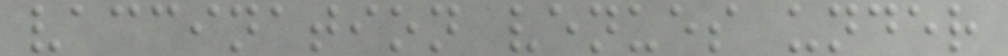vaccination venues under
